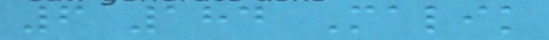6 184 Malik
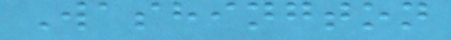Washington
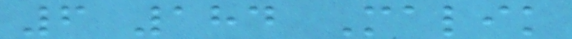6 184 Malik
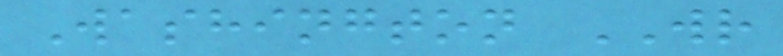Washington WR
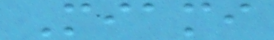Miami
